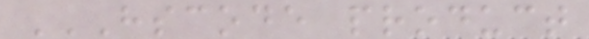HSCODE PRODUCT
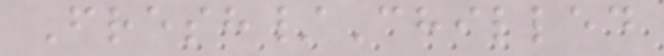Fresh/Chilled
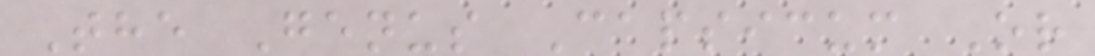The Genus Capsicum Or
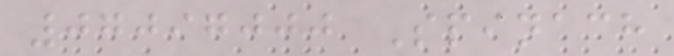07097000 Spinach
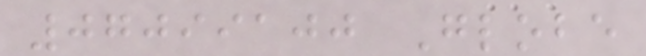07099100 Globe
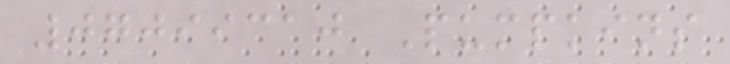07099310 Pumpkins
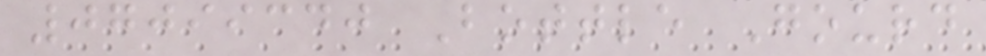07099340 Bottle Gourd
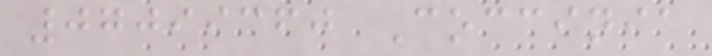07099360 Coccinia
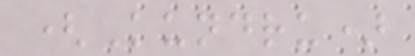(Kundru)
